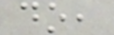do,
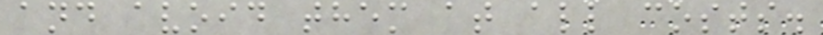and avoid them at all costs.
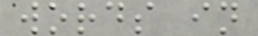words in
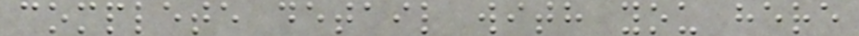complete detail with you here
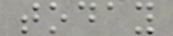today
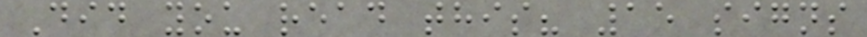Did you read this? 15 signs
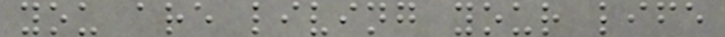you are living your life
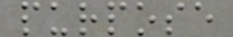purpose
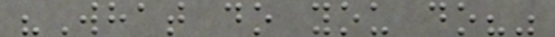"What do you do?"
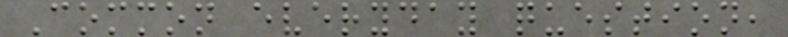Common everyday question,
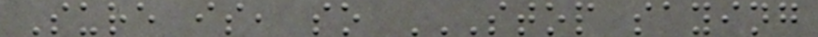Sure is, so STOP SAYING
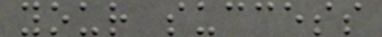your success
